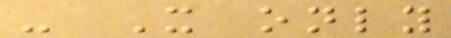- It only
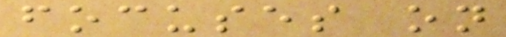focuses on
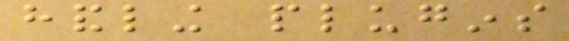handling plugins
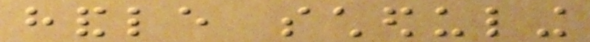handle scheduling
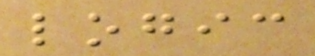logic
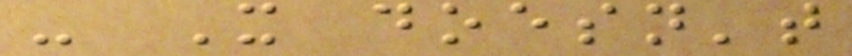- It doesn't
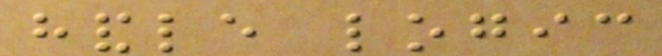handle logic
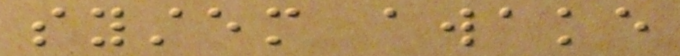system awake
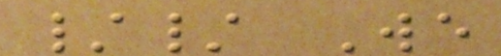// We
